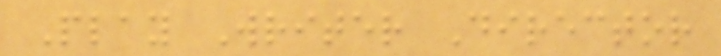Play Writer Director
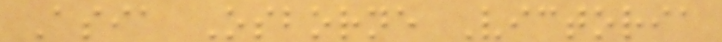Asia Osborne Victoria
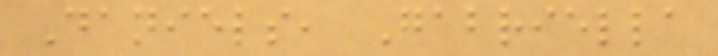Daniels, Gabriella
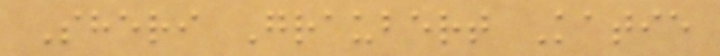Sheri Graubert Katie
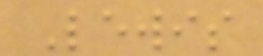Lewis
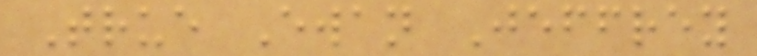True Ewan Jeffrey
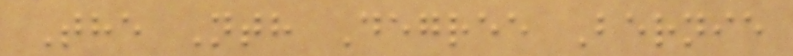The Nth Degree Bernie
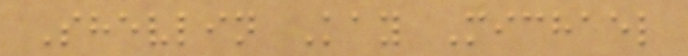Shevlin Kay Michael
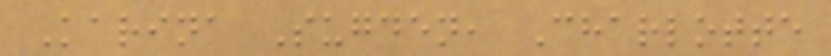Karina Sugden, Charlotte
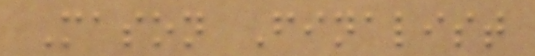Mason Finalist
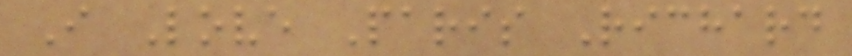I Love Paris Richard
